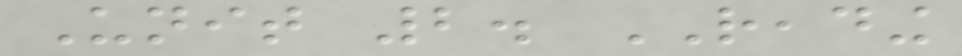Unit 2. READING
